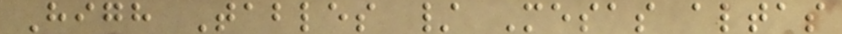High Tables / Mesas altas
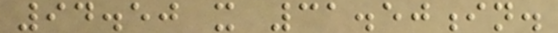94.50 x 31.50in.
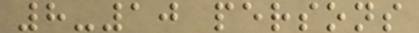8-10 persons
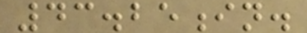43.25in.
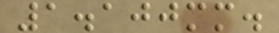1.100mm.
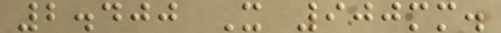2.400 X 900mm.
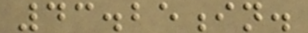43.25in.
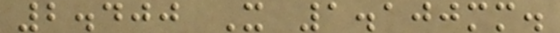2.400 X 1.100mm.
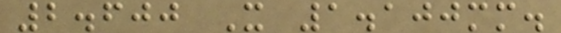2.600 X 1.100mm.
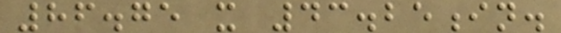86.75 x 43.25in.
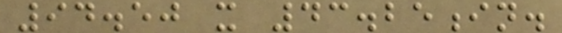94.50 x 43.25in.
